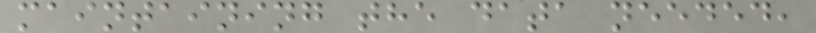maintaining the data needed,
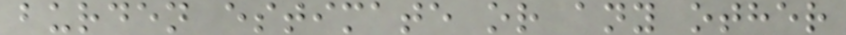burden estimate or any other
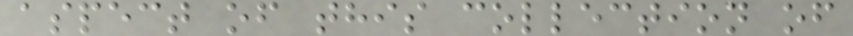aspect of this collection of
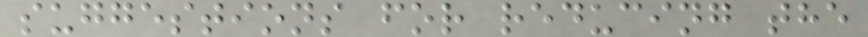suggestions for reducing the
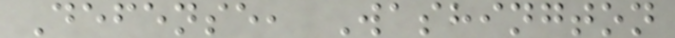Defense, Washington
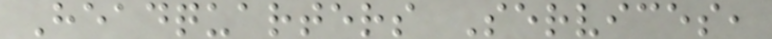Headquarters Services,
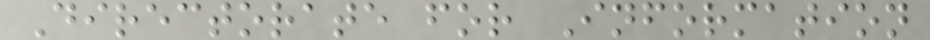Directorate for Information
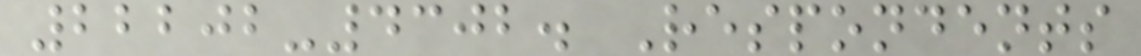22202-4302. Respondents
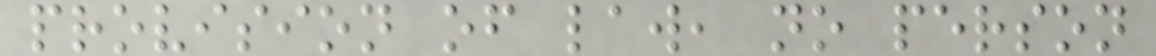provision of law, no person
